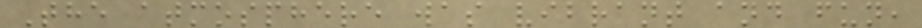The atmosphere was vibrant and fun,
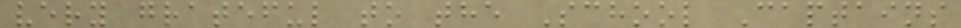very grateful to the School Captains
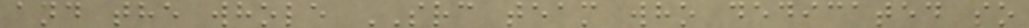and the whole SRC team who dedicated so
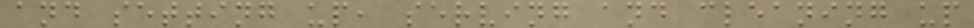and setting up, serving and cleaning up
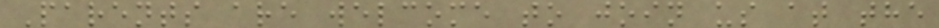Parents are welcome to join us at the
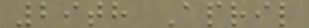29th April
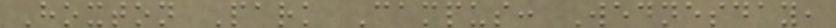Hoxton Park Campus: Wednesday,
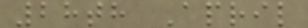28th April
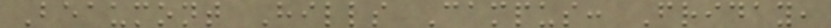Beaumont Hills Campus: Friday,
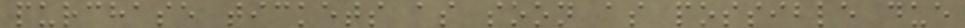purchase tickets as soon as possible due
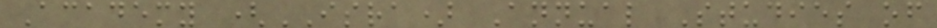Academy (ISRA) Annual Studies of
